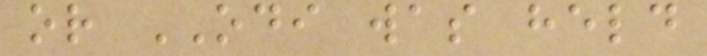or ODI was held
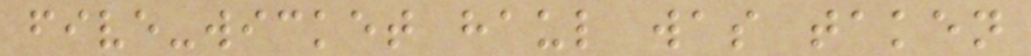five-wicket haul was taken
